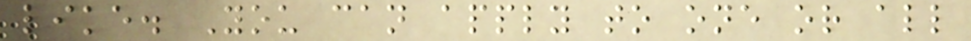like. You can apply to one or all
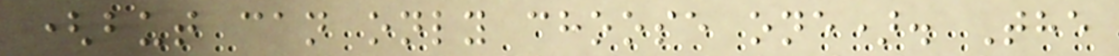(but can only choose one). The
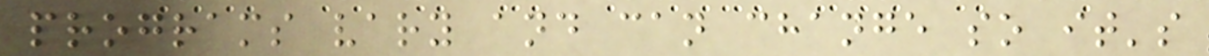programs vary and can change so it's
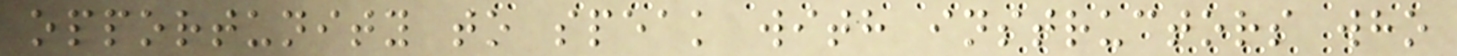opportunity to speak with instructors who
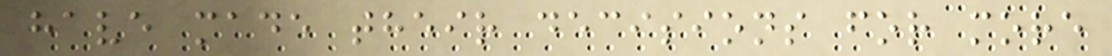have made their decisions for more
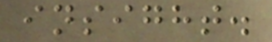insight.
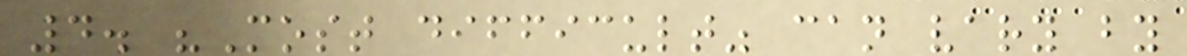4. "Most difficult" can vary by
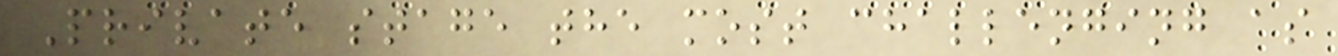Private stage the most challenging as
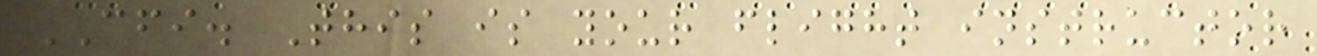CFI. This is your flight instructor
